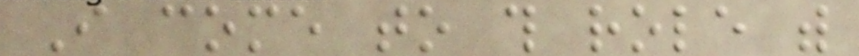I come to this role with
